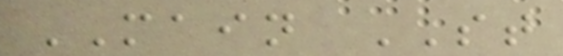MAIN ST
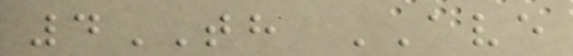4TH AVE
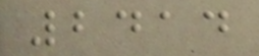2414
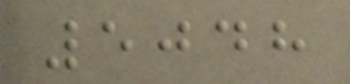5048
